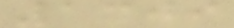1309
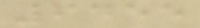6455
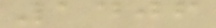1406
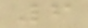6
